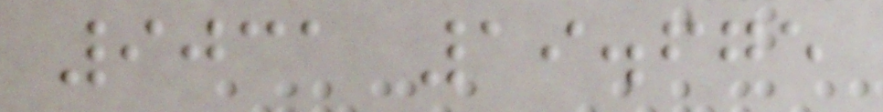9031 19.675
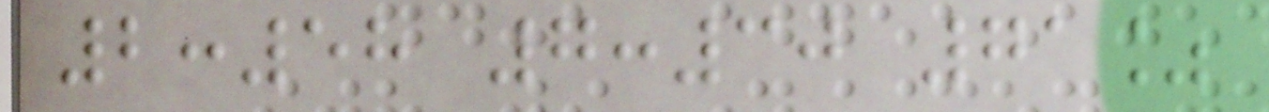2:58 7:30 71%
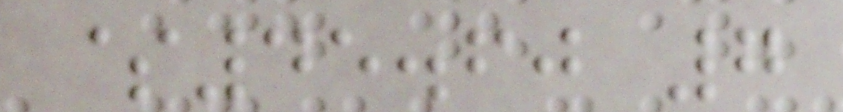$45.60 7
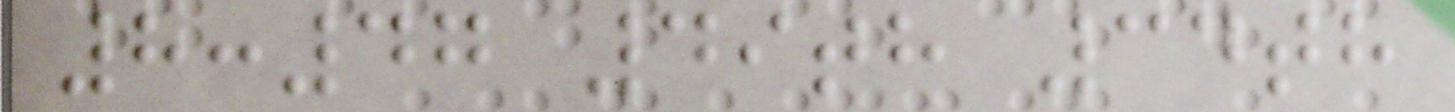8:47 49th 34th
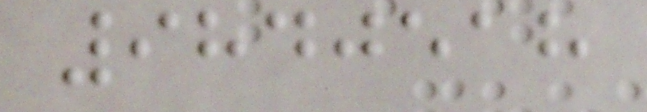9840518
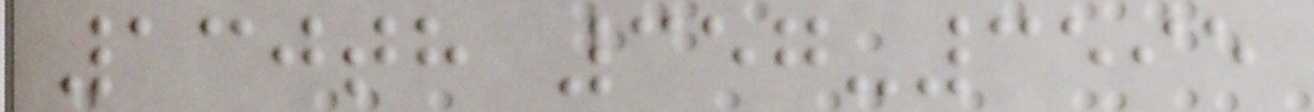130th 357-3595
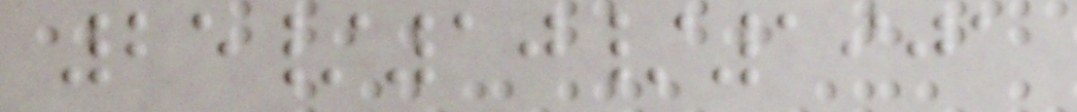25/10/1901
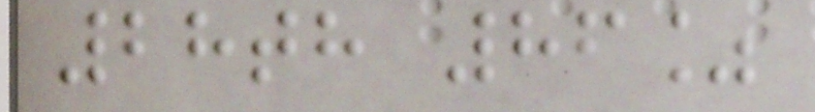28th 86%
